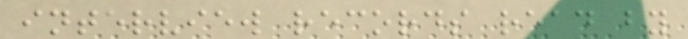interview records read by
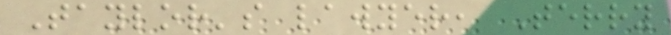Taylor's lawyer, Terry
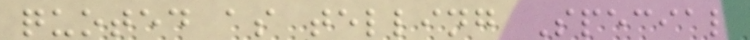quoted as telling Special
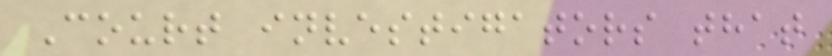Court investigators that
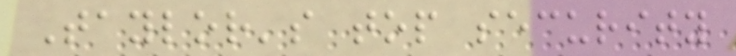Taylor's top security
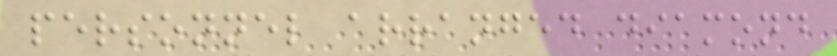personnel arranged diamond
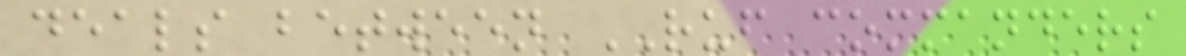deals between RUF commanders
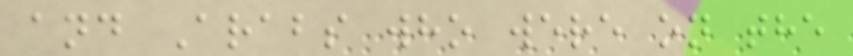and Arabs who were on the
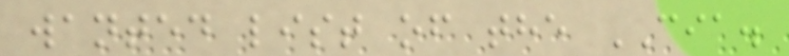wanted list of the CIA.
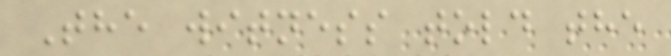The witness told the
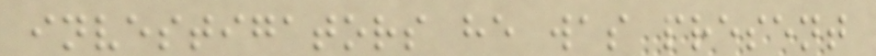investigators he was present
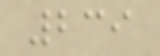239
